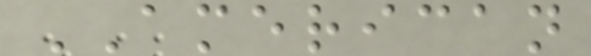AMERICAN
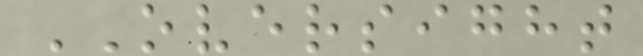OVERSIGHT
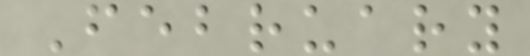February
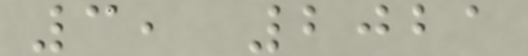3, 2021
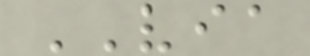VIA
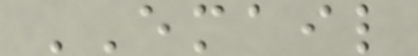EMAIL
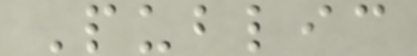Public
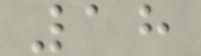18
